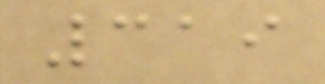319
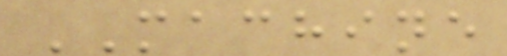MACHINE
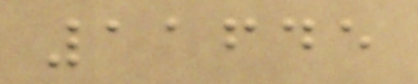11645
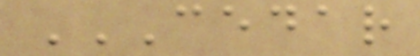CEDAR
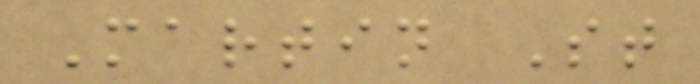Martin St
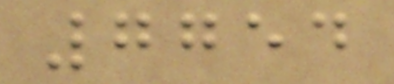7754
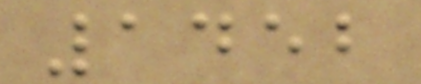1452
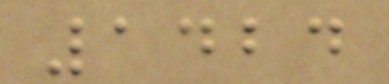1424
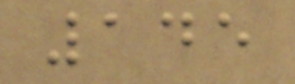145
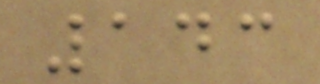143
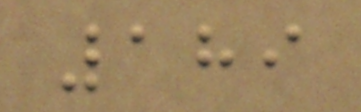189
